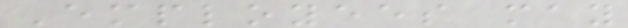Employees may
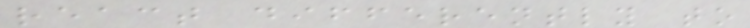react differently to
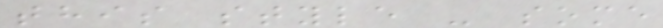this style - some
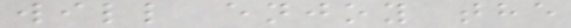will enjoy the
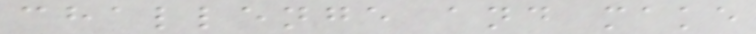challenge and make
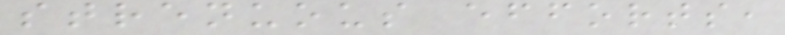strenuous efforts,
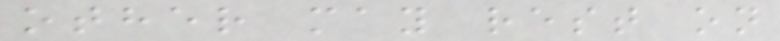other may rest on
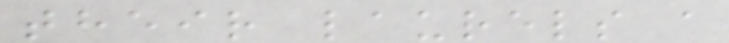their laurels a
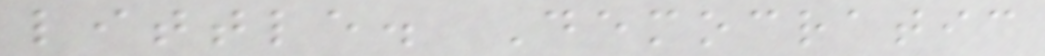little. Democratic
